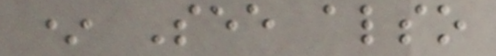* See also
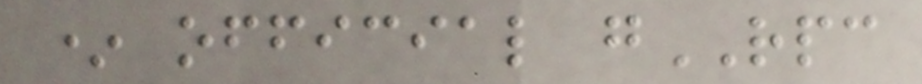* official gRPC
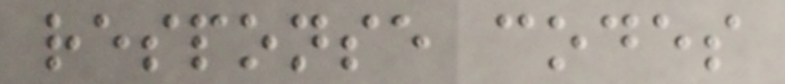response codes
